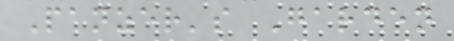Panzer's Garden
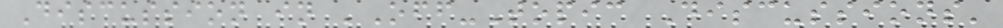Discussion in 'Off-Topic Discussions'
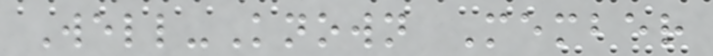Well-Known Member
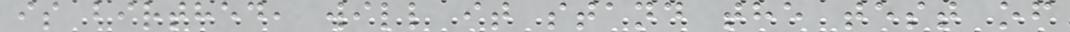is birthed, will it stand the test of
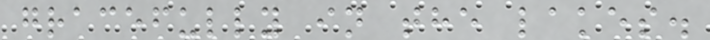gracefully in the lakes.
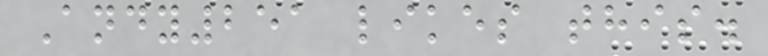Andy251 likes this.
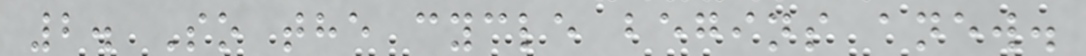2. So the cycle begins anew.
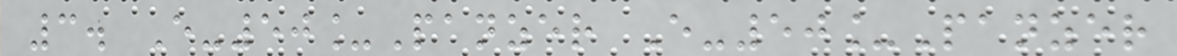3. E-50_Panzer E-50_Panzer
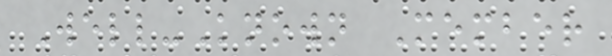Well-Known Member
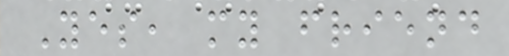Yes, my friend
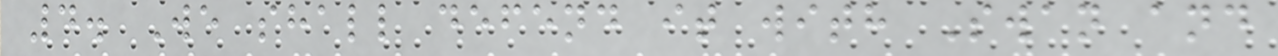4. We shall defend it with Swan and
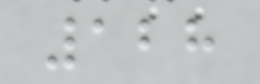128
